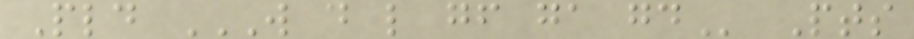Pld W D L GF GA GD Pts
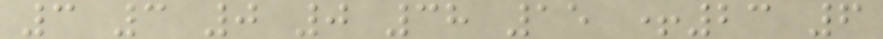3 3 0 0 38 15 +23 6
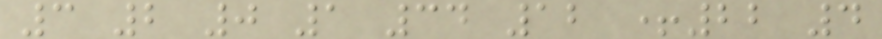3 2 0 1 34 12 +22 4
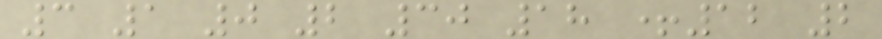3 1 0 2 30 18 +12 2
